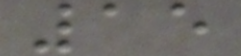15
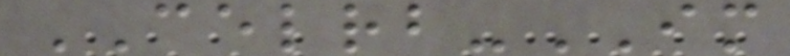CELRB-IM
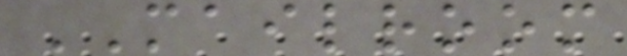MAILROOM
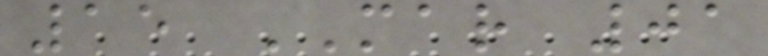15 MAR 01
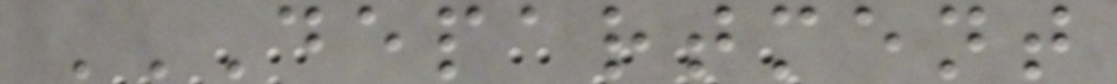DEPARTMENT
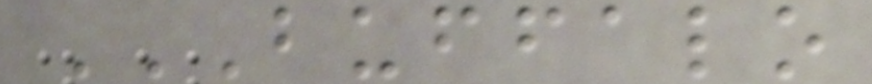BUFFALO
